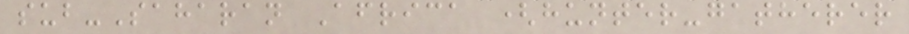sub-Saharan Africa (hunter-gatherer
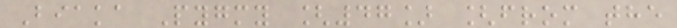Biaka Pygmy [47] [from the
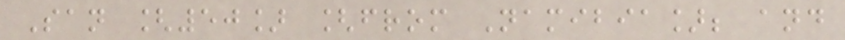San [50] [from Namibia]; and
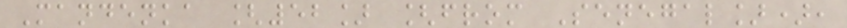Mandenka [52] [from Senegal]),
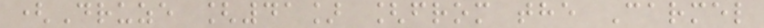(Druze [41] [from the Carmel
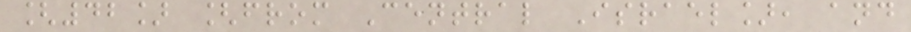[42] [from Central Israel], and
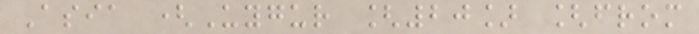Asia (Uygur [20] [from
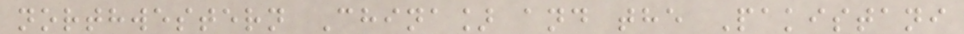northwestern China] and the Pakistani
